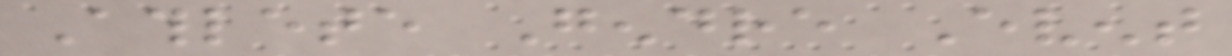Athlete Gendre Event
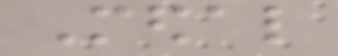Medal
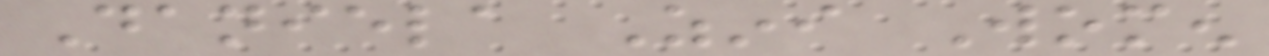Daniela Zini Women
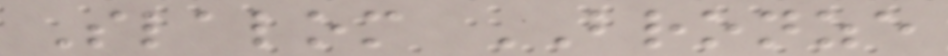Slalom BRONZE
